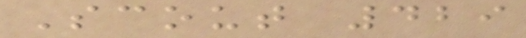Scout 429
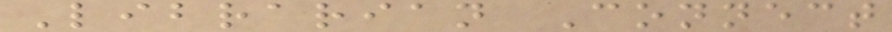Librarian Connect
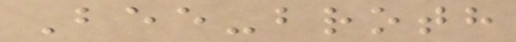Bee-broth
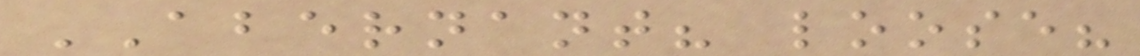ABERNANT? loose?
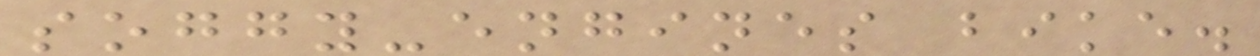soggy-engines bike.
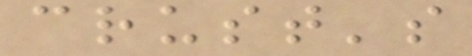crust's
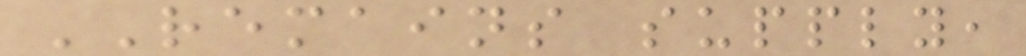REMAINS supply,
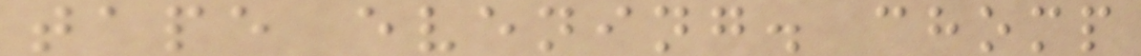tape evening. chomp
